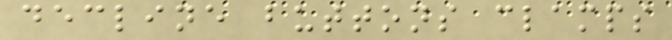decline buttons clamps
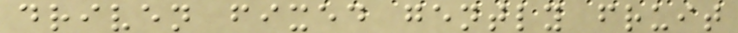driven fixed gently fruit
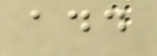add
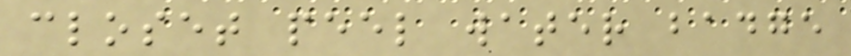closet peel water badge
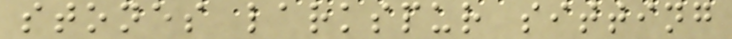stones larkspur sitting
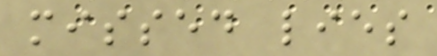missed lies
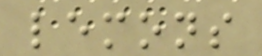lemons
